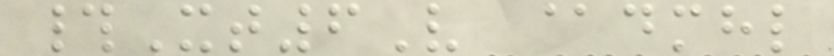#Xt6V @dmhl
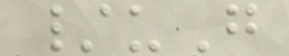/uG
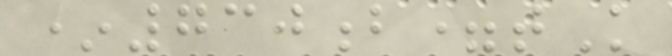*730b=tK
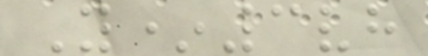Y*3vh
